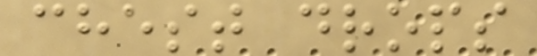chest drops
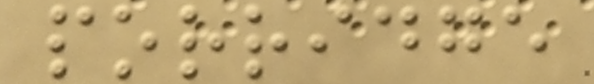porridge
